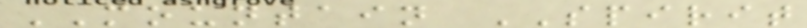MOUNTAIN SPIRIT
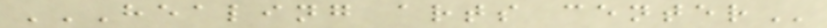HEALING ARTS CENTER
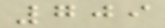709
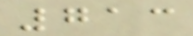713
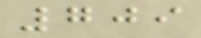709
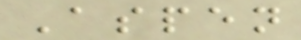Aspen
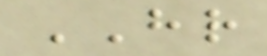HR
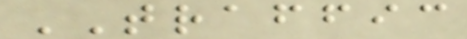TRAFFIC
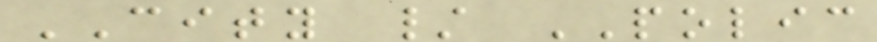CITY / POLIC
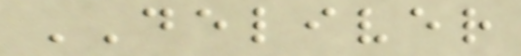DELIVER
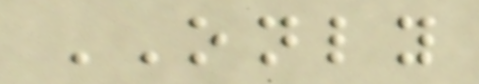ONLY
